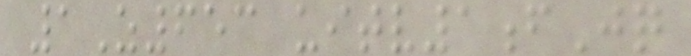1Z653 uitv1fJq
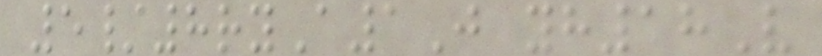5/8ryA1J yh18V
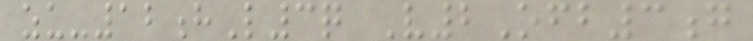zu-12hL3q V2Ofb3g
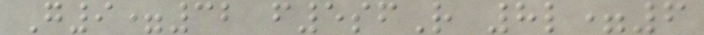G9=32 f5sfR 8l=6
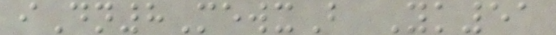iDn8MewxB Yk51
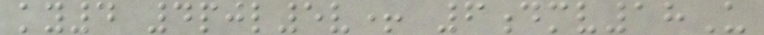ky4 4pjl5v+ 6dmv18U
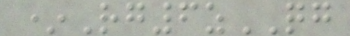*Rg6zQG
